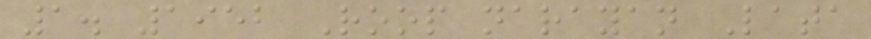1. 1952 Roop narayan Lata
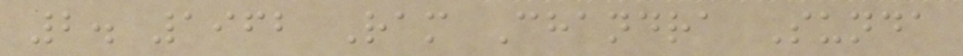2. 1962 Ram Chandra Sunda
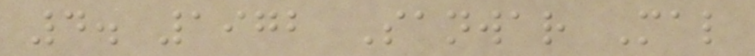4. 1972 Sanwar Mal
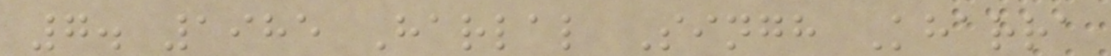7. 1985 Harlal Singh Kharra
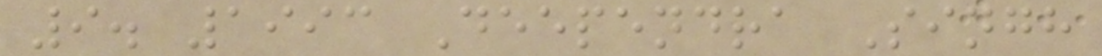9. 1993 Deependra Singh
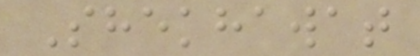Shekhawat
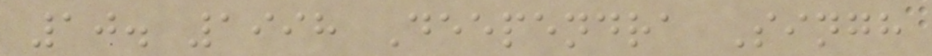10. 1998 Deependra Singh
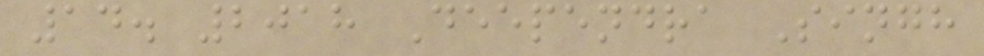14. 2018 Deependra Singh
